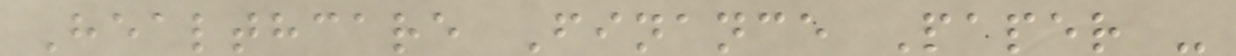Healthcare Finance Paper -
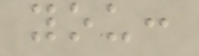you:
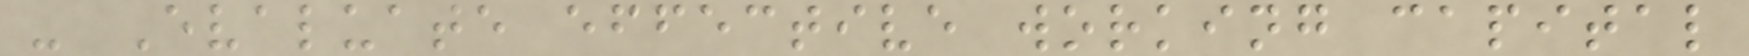- Evaluate effective working capital
